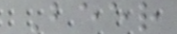Beer
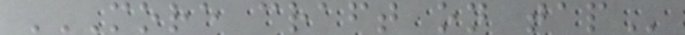MORE CRAFT ON TAP
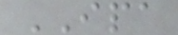IPA
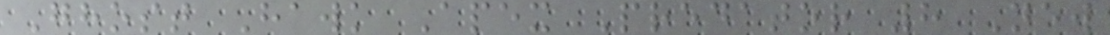Ghost Hawk Apex Predator 8 New
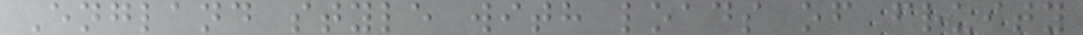England style with loads of fruity
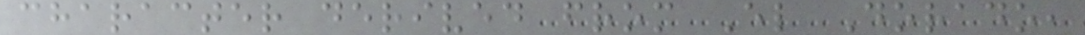character derived from El Dorado,
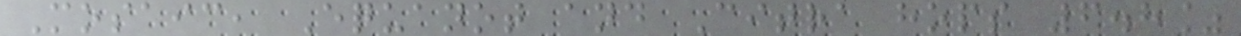Mosaic, Equanot and Citra hops 6.8%
